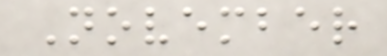November
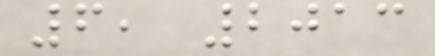6, 2013
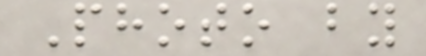Photo by
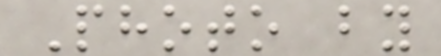Photo by
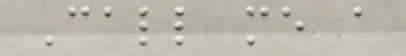Call me a
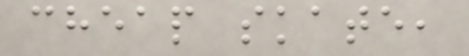cheap skate,
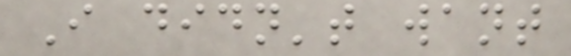I didn't want
